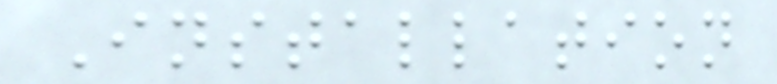Installation
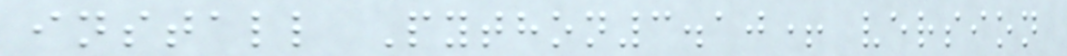install Python3.10+ version
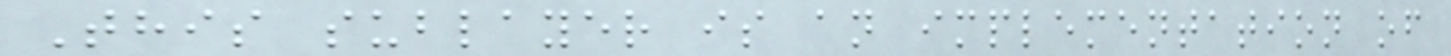This sublayer is an implementation of
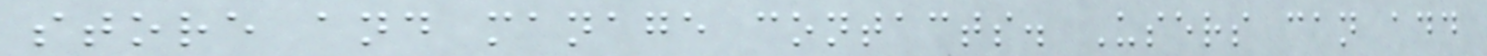store and manage contacts. Users can add
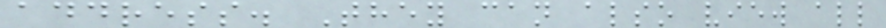address. They can also view all
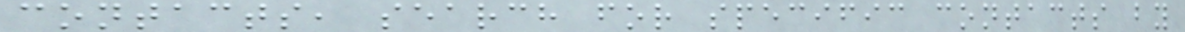contacts, search for specific contacts by
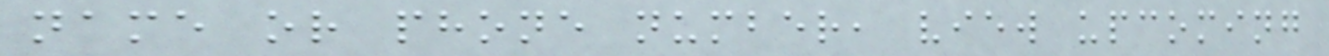name or phone number, view upcoming
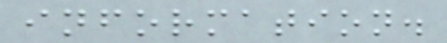information.
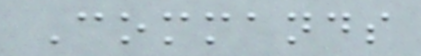Commands
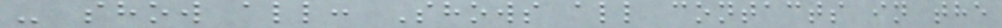- show all: Shows all contacts in the
